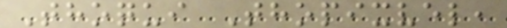Thoqui Thopixvel,
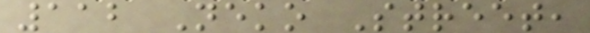112 Neko Street,
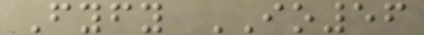Fyfy IO56
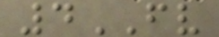4FV
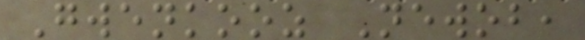Gwenkooz Newob,
